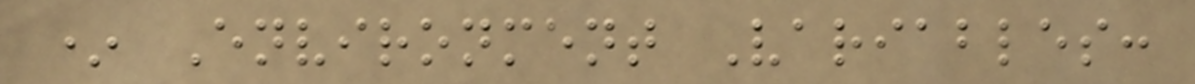* Environment Variables:
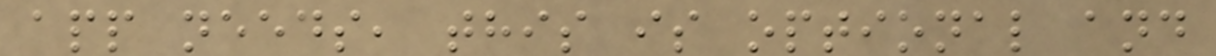app needs, this is optional and
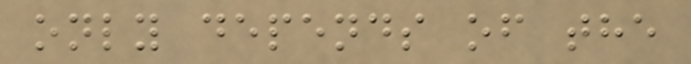only depends of the
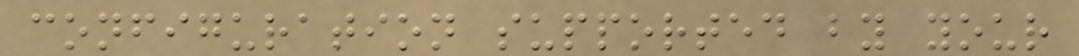configuration supported by your
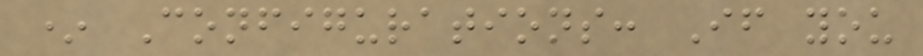* Configurations: If you
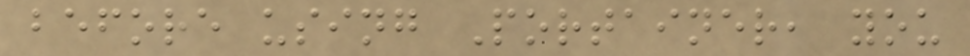before using Portainer, you
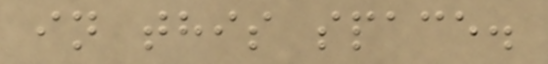in this space.
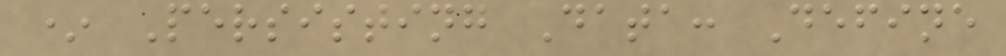* Persisting Data: Define
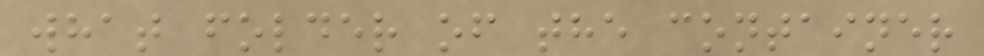what folder of the container
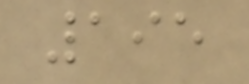195
